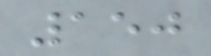150
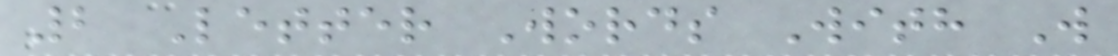2 Letter Words With W
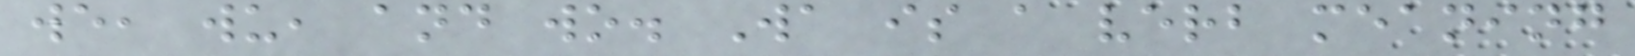we, wu, and wo. Wa is a verb meaning
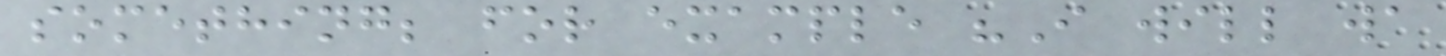something; for example "I will wa
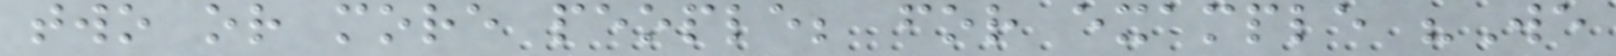two or more people; for example "We
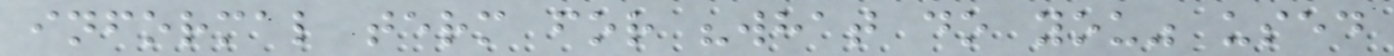informal term for "what do you" used
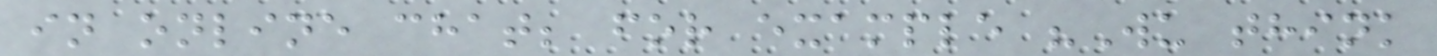in online chat; for example "Wu think
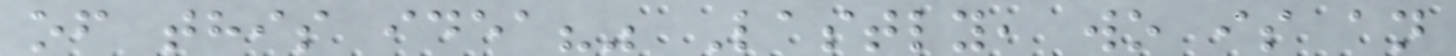of this idea?" Lastly, wo is an
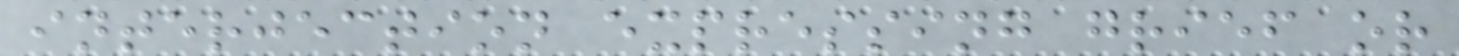interjection expressing grief or
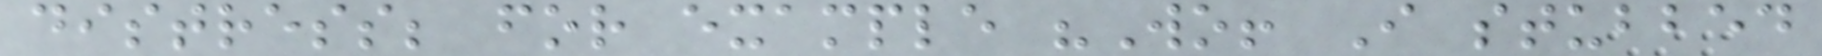distress; for example "Wo! I stubbed
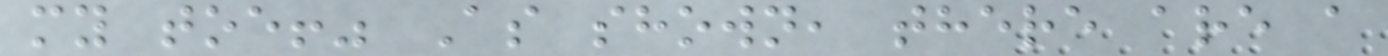my toe!" As shown, there are a
